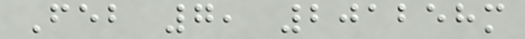Feb 7, 201258m
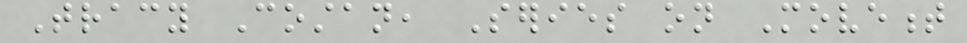Tracy Costan, Series on Movement
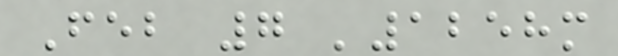Feb 7 '1258m
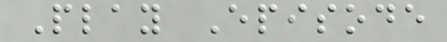Play Episode
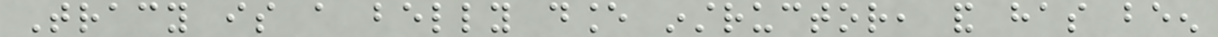Tracy is a belly dance instructor, and has been
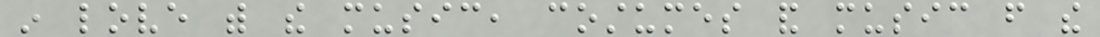in love with the music, costumes and music from the
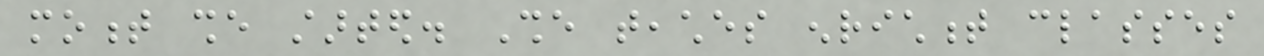moment she started. She teaches enrichment classes
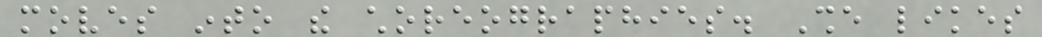moves into the choreographies. She likes
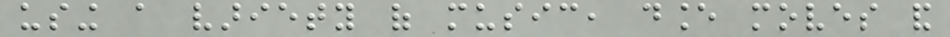using a variety of music, dance moves and
